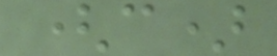(c)
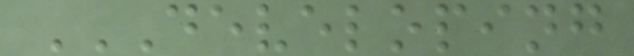DEVELOPING
